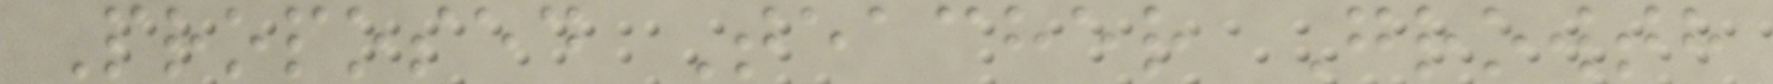Proposed Teacher Growth
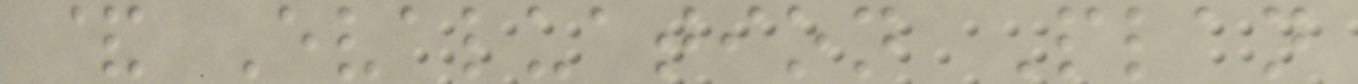& Evaluation Plan
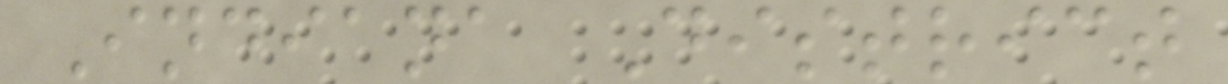Indiana District
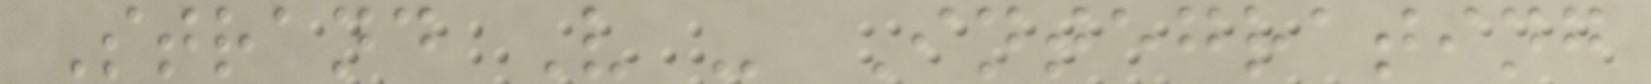Strand V - Integrating
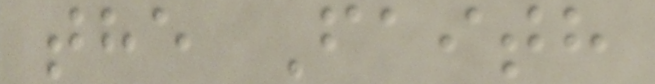the Faith
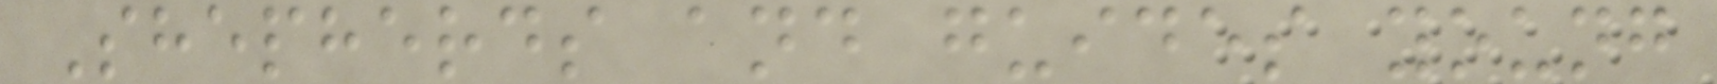Shepherds and guides young
